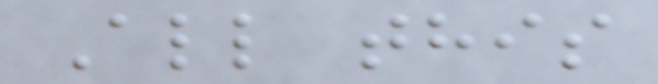All this
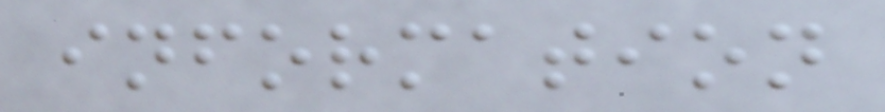information
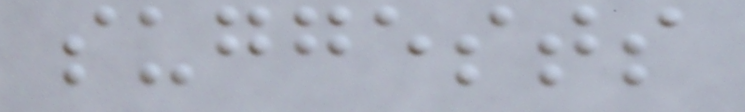suggests
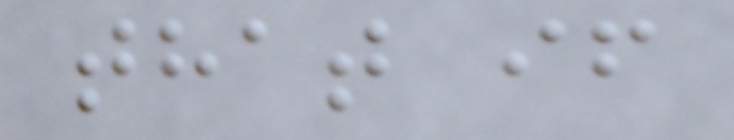that if
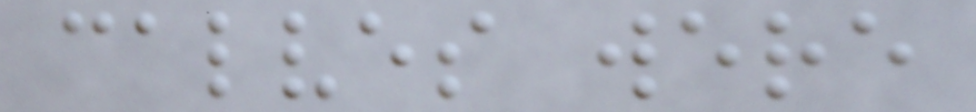calves were
